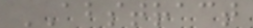ABSTRACT
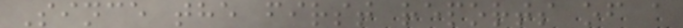Since the first reports of a
